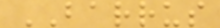BARRUS
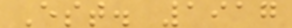Est. 1917
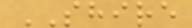SHIRE
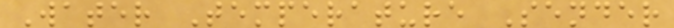Water Temperature Sender
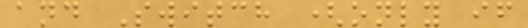and Switch (only if
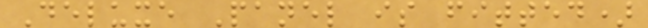Deluxe Panel is fitted)
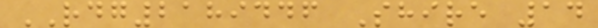RDG2189446 Shire 14
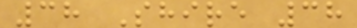38 Shire 38
